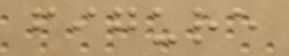figure
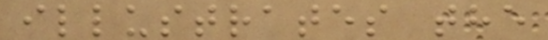illustrates the
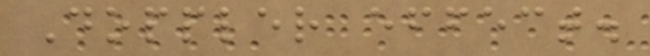Doppler effect.
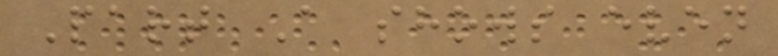Part A shows even
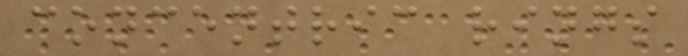concentric rings
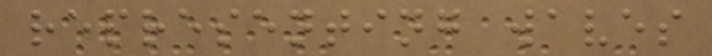representing waves
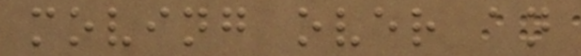moving over an
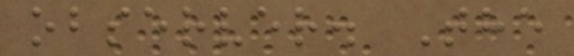observer. The
